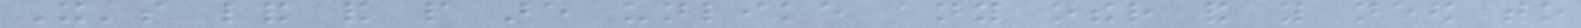It's land and people are unlike any other and you need to
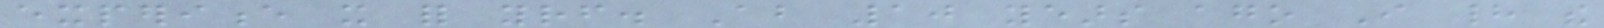experience it for yourself. About 10 years ago I had the
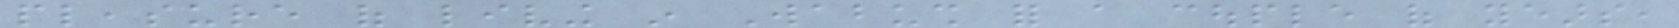pleasure of living in Wabush for a couple of years,
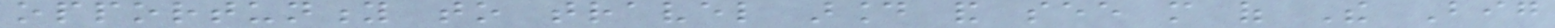opportunity to travel around and see more of The Big
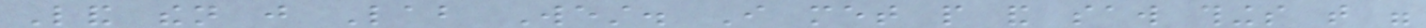Land then just Lab West. I met people and saw things that were
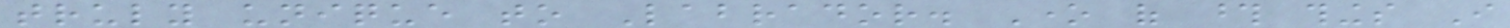truly unique to Labrador. One of those things I
